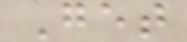Get
